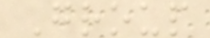Group
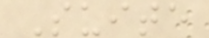Suite
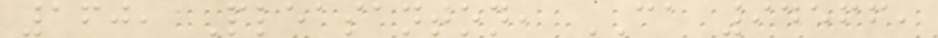160, Pleasanton, CA 94566,
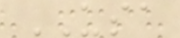USA
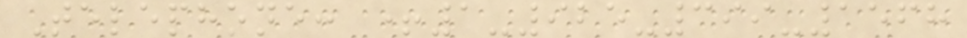Telephone: +1-925-399-1568
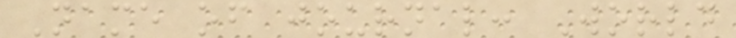Name of journal: World
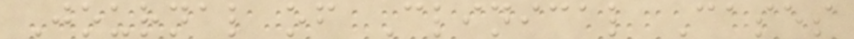Journal of Clinical Cases
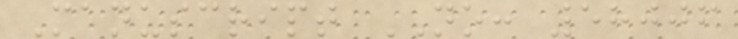Manuscript NO: 58006
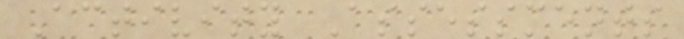Activity Assessments
